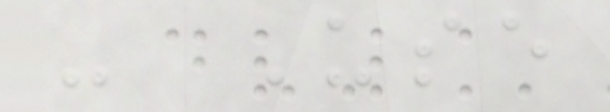- Use
